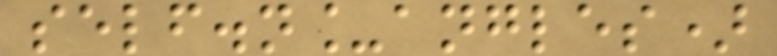self.n_angles)
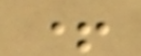+
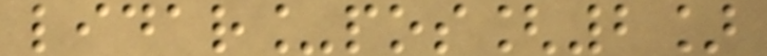lidar_pos[2]
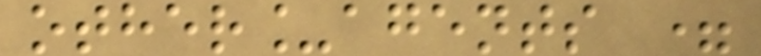other_agents =
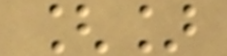[]
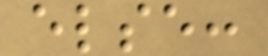else:
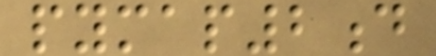pymap2d
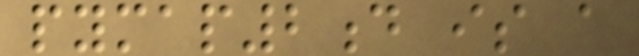pymap2d is a
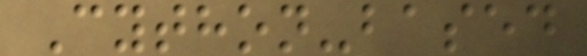Cython-based
